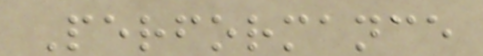Performance
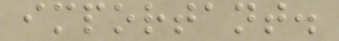important.
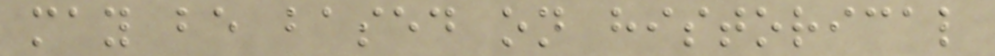may be based on historical
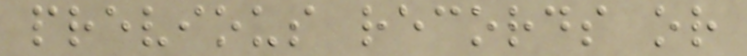previous records or
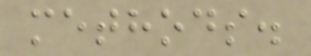methods.
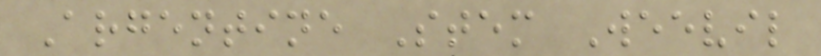Argentine Stem Weevil
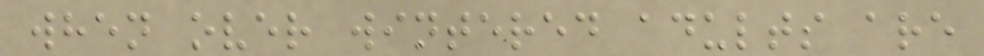when over wintered adults are
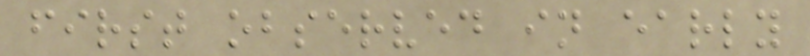first observed in early
